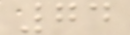74
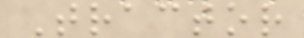Tractor
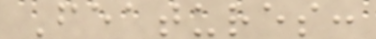Features:
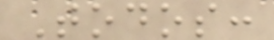Todos:
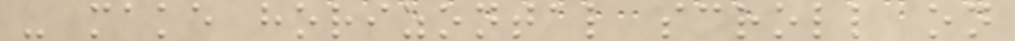- make horizontal scroll on
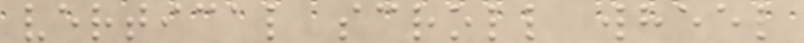vertical scroll wheel
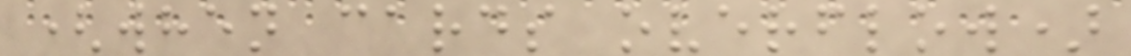(when cards overflow)
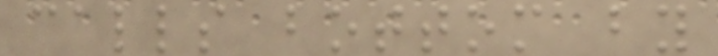calls bottom by
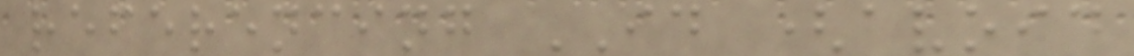referencing ID (avoid
